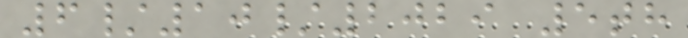6/10/2029 5th
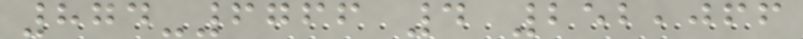874-6766 4 252,066
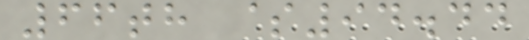66th $94.44
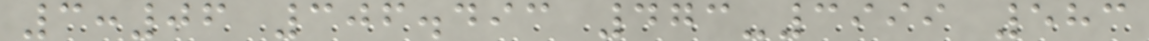3:06 306.493 473-3999 583
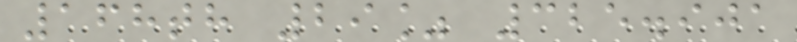168th 29% 325.901
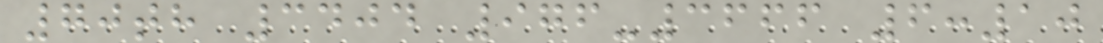70th 3404 976-3666 6:10
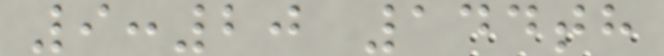9:20 144th
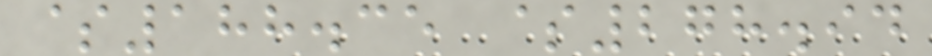$188.35 $278.94
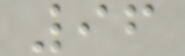96
